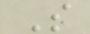S
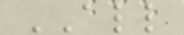ALL
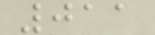011
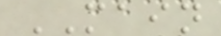MAIN
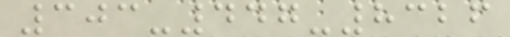303-447-8326
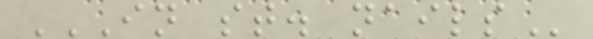IN ST. NAILS
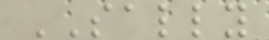SALLY
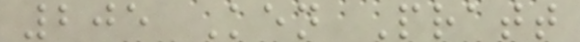205 Ken Pratt
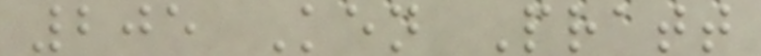205 Ken Pratt
